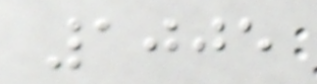1005
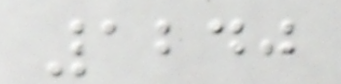1240
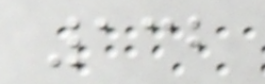132
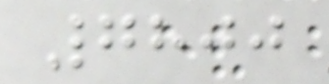7800
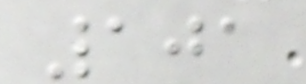101
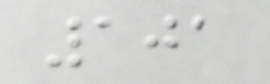101
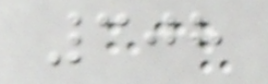308
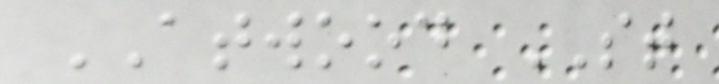ATWOOD ST
